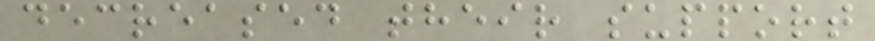decreased their support
